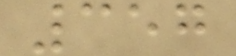357
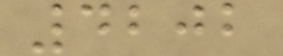4202
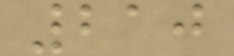210
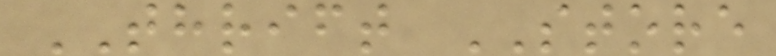THRIFT STORE
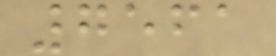7561
